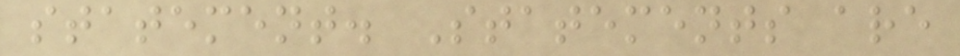statement. Statements are
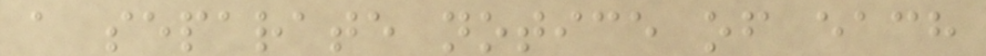a separate notice of each
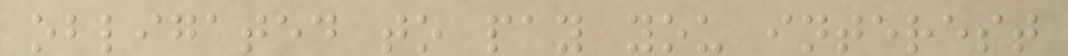obligated to pay you interest
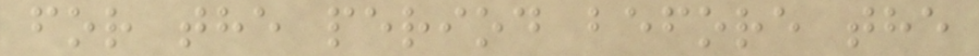for the period before the
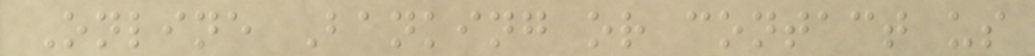Online Banking or contact us
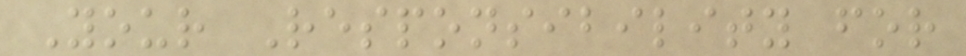Your Responsibility for
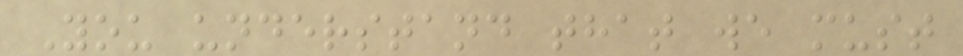You understand that we must
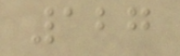127
